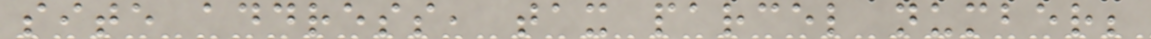site address, tax parcel number;
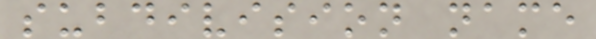subdivision name
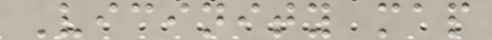Vicinity map
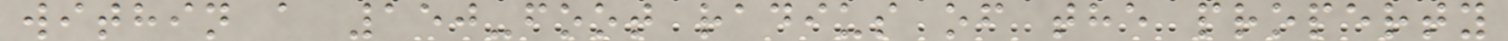within a 150-foot radius of the property
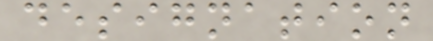designation
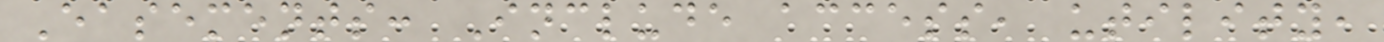Easements: Include access, utility,
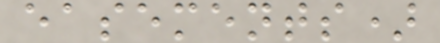easements)
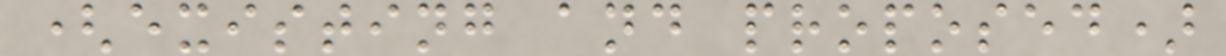(existing and proposed)
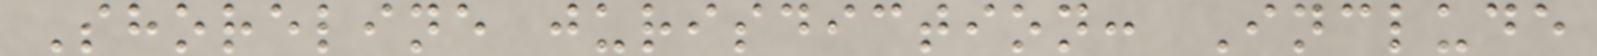Shoreline jurisdiction: Include
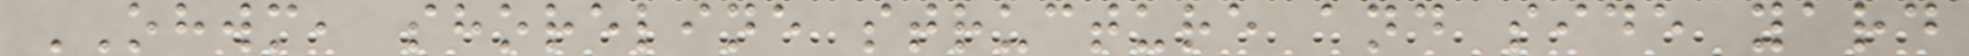OHWM, shoreline structure and side yard
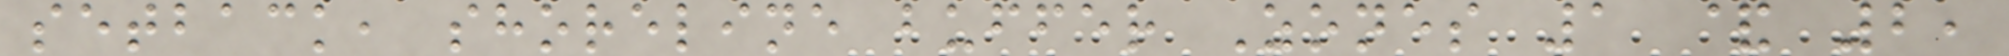setback, shoreline buffer Zones 1 & 2,
